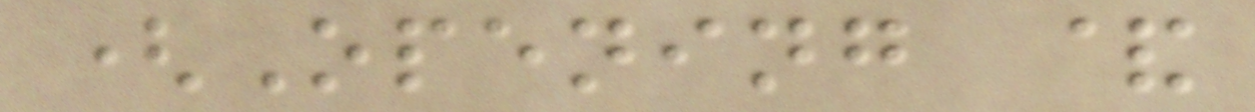(Opening &
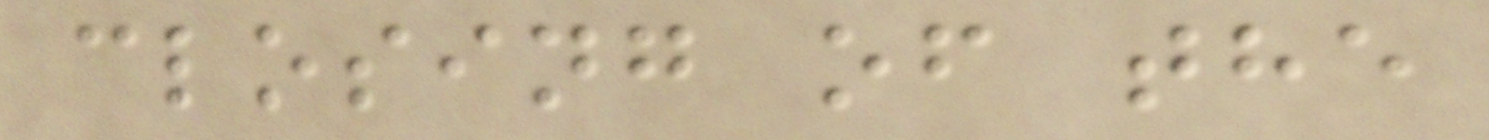closing of the
